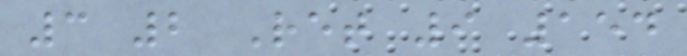3 2 Ret 9 154
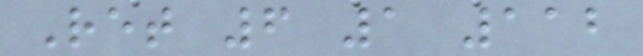Ret 6 1 112
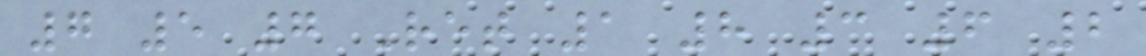7 5 7 Ret 1 8 3 6 2
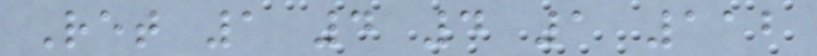Ret 1 4 4 1 112
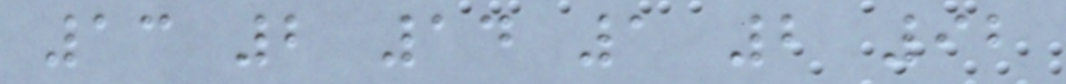13 2 14 1 2 92
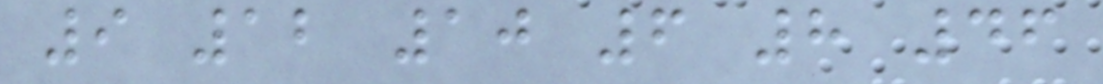9 12 10 6 8 46
